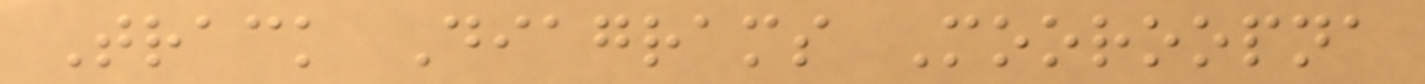Track Diagrams Mooroopna
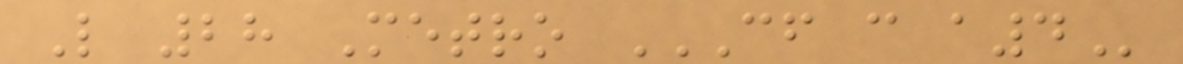L 28 Metro CF C A4
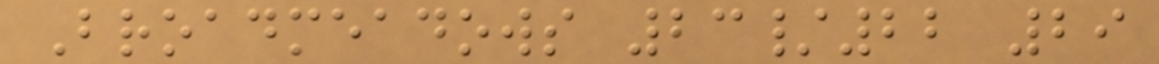Broadmeadows 23/22 29
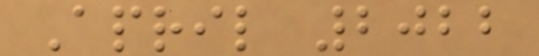April 2022
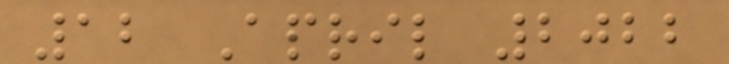12 April 2022
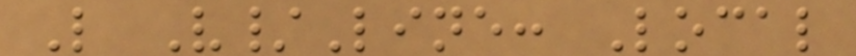L V/Line: Local
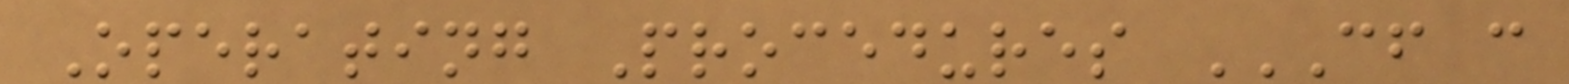Operating Procedures CF C
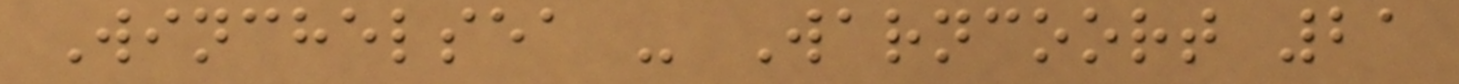Winchelsea - Warncoort 21
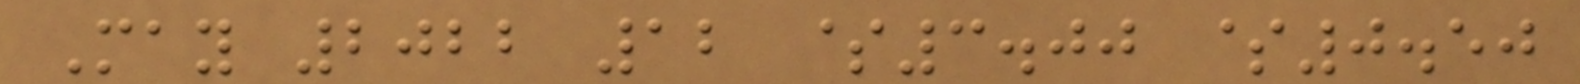May 2022 12 $3.00 $0.50
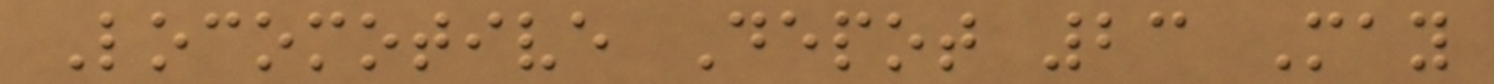Locomotive Depot 23 May
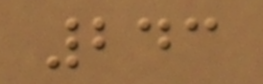243
